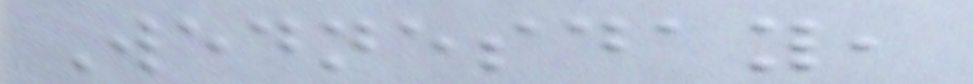Wednesday,
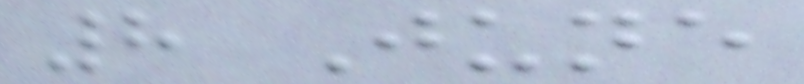8 June
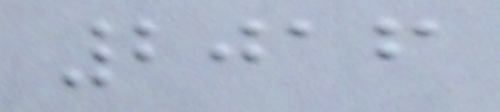2016
